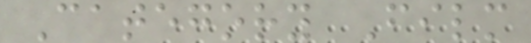Category Film
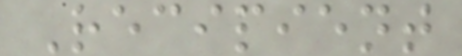Recipient
